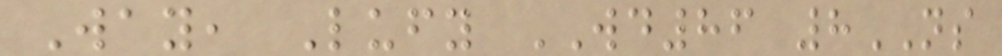Way, Lufy WD86 8NS
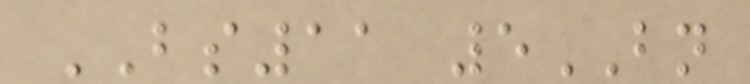BS11 5BN
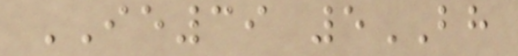IE39 5BH
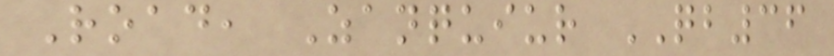Road, Zanquiur QB36
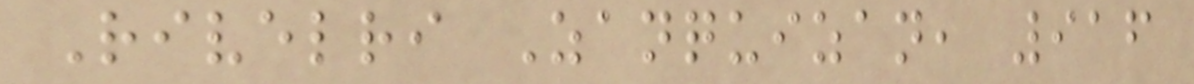Rivelri Zanquizan, 916
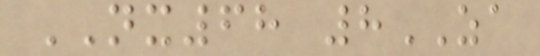NX68 8ZA
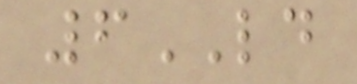6LD
